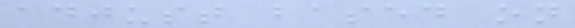adjust based on
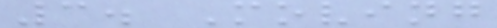3. Moving
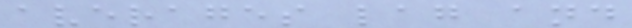averages lag and
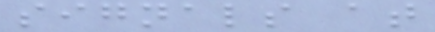signals at
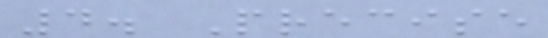4. Precise
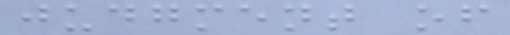judgment of
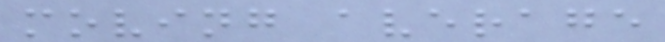moving average
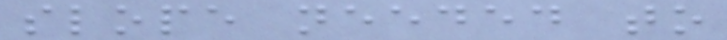slope needed to
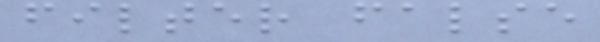filter false
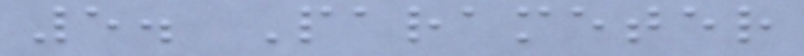5. Parameter
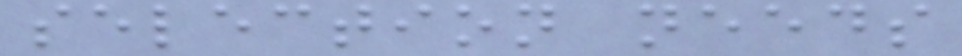selection needs
